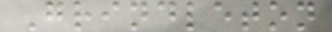Grindleton
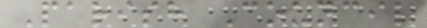Parish Council
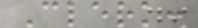Clerk:
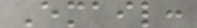Email:
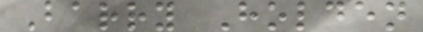Barry Holden
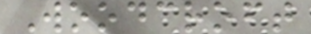Woodcroft
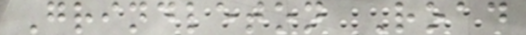Grindleton Road
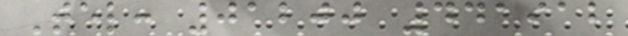Tel: 01200 441912
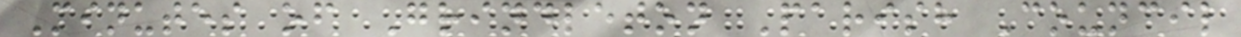Minutes of Grindleton Parish Council
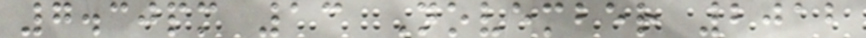7.30pm 13 November 2012
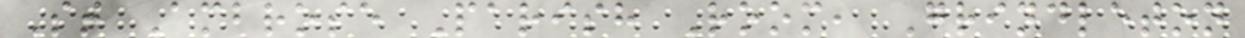St Ambrose Parish Room, Grindleton
